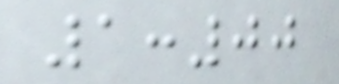1:00
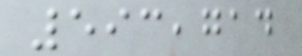593,714
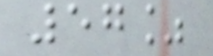57%
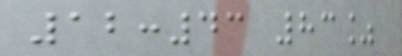12:43 83%
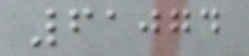61074
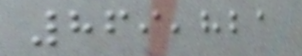869,821
